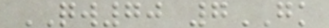QW70 7GK
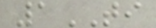1TI
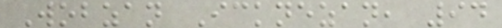Wobzan Icknezan, 94
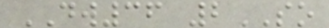DW36 2SO
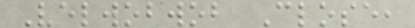Velwobwob Close,
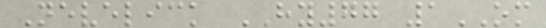Nevelick HY77 1OM
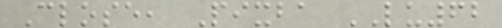Close, Pixba LU62
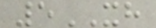5XH
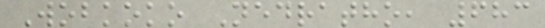Wobkoko Nedratho, 683
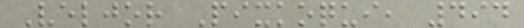Veljor Pixkoqui, 494
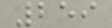259
